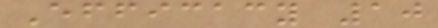Efficacy 10
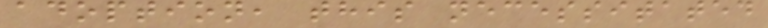adoption, this necessitated
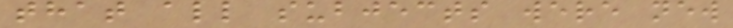that all subjects were new
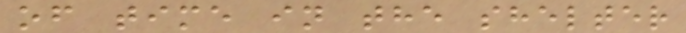of time in the shelter
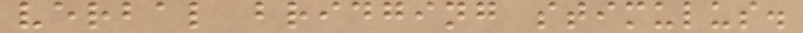verbal bridging stimulus.
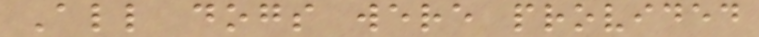All dogs were provided
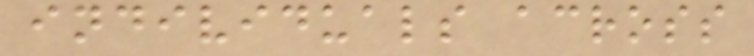individuals across
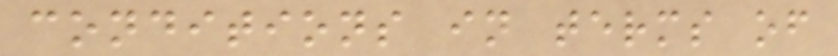conditions in terms of
